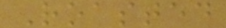Roasted
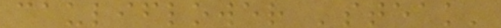cauliflower 'steak'
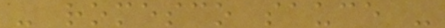- romesco sauce -
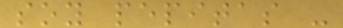soy pepitas -
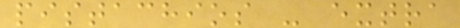pistachios - extra
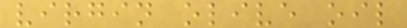virgin olive oil
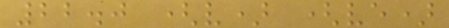22.0 (v) (ve)
